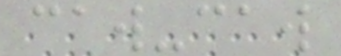caw-caw
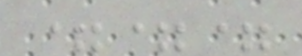===
